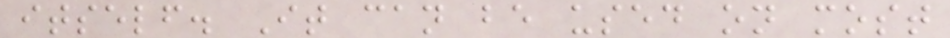itself. It can be used on most
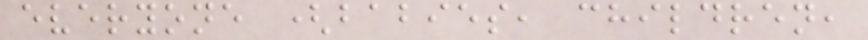everyone (babies, children,
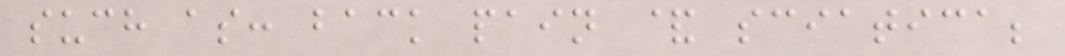such as: back pain & sciatica;
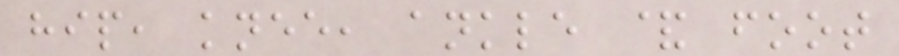hip, knee, ankle & foot
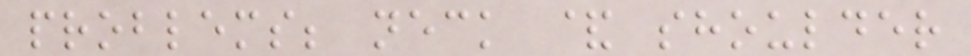problems; neck & shoulder
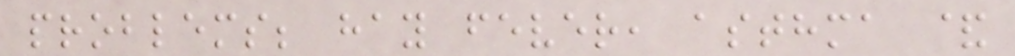problems; hay fever, asthma &
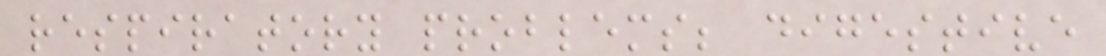respiratory problems; digestive
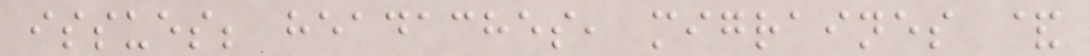issues; headaches, migraines &
